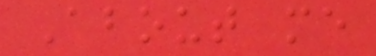About me
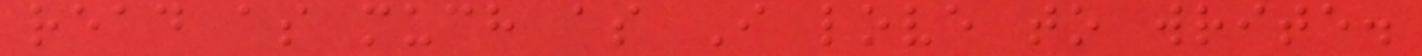read as much as I love to write.
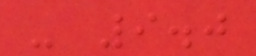- 9.0
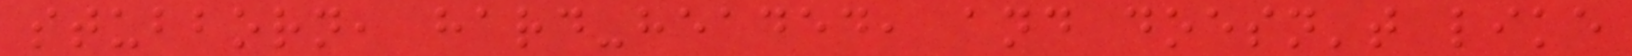stubborn, hard-headed, and doesn't like
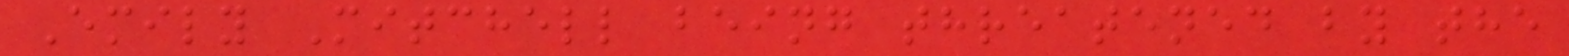Emily Mitchell being threatened by the
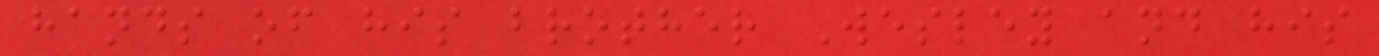hands of his brother Wesley and his
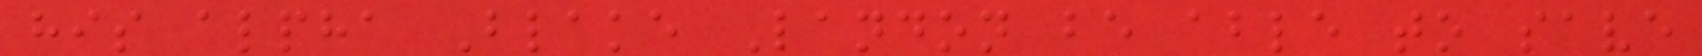his alpha Blake Landon be able to save
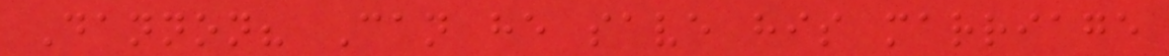Dannon? Can he save his marriage
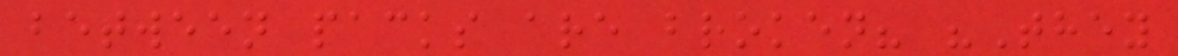between packs are broken? "They
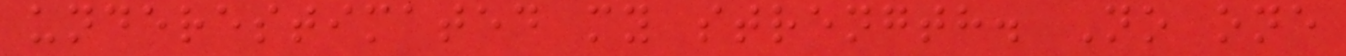underestimated my strength. No one
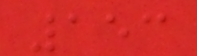153
